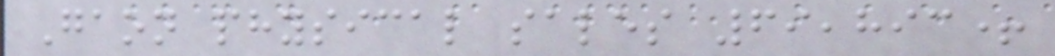Gaon physical sales 69,893+
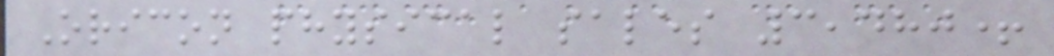Oricon physical sales 3,480+
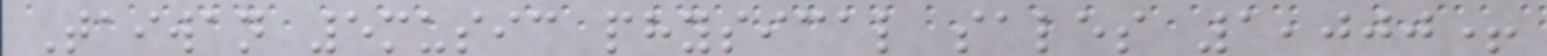Taiwan 5music physical sales 1,000+
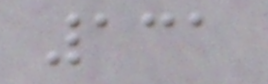131
